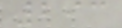293
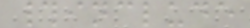#include
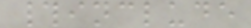#include
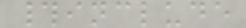#include
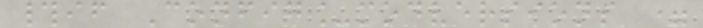#if Config_modversions =
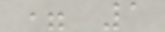= 1
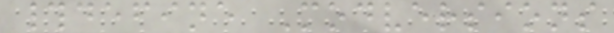#define Modversions
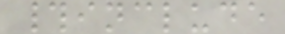#include
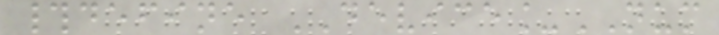#define DEVICE_NUM
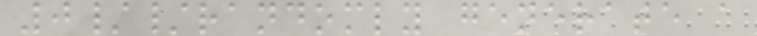0//randomly generate a
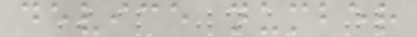device number
